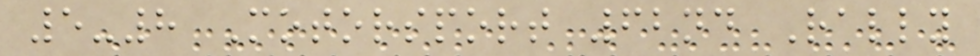5-8 Motorsport 62nd Rally
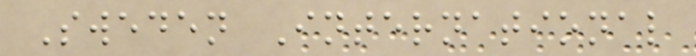Sweden International
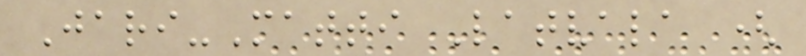Jari-Matti Latvala (
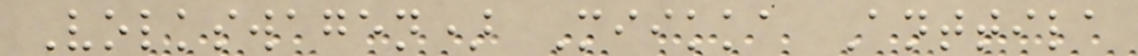Volkswagen) Miikka Anttila
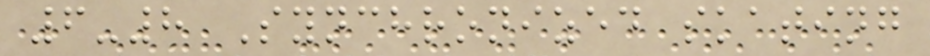6-8 Synchronized skating
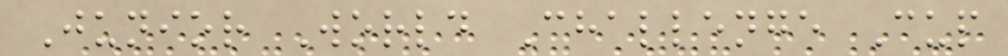Junior World Challenge Cup
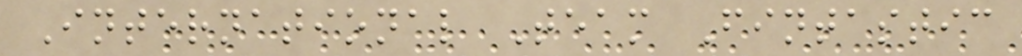International Team Fintastic
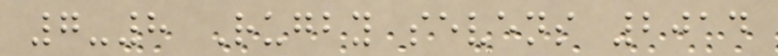7-8 Rugby sevens 2014
